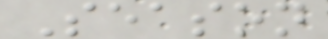Season
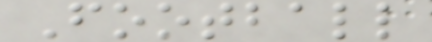Football
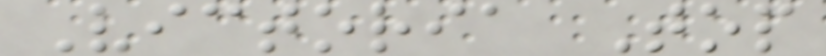Victoria Top
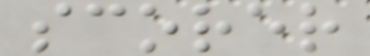scorer
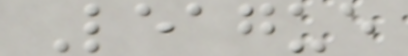League
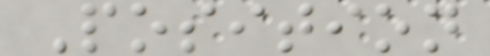Position
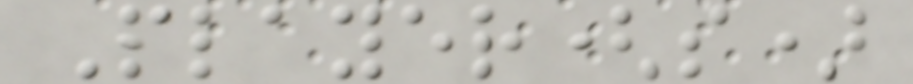Player(s)
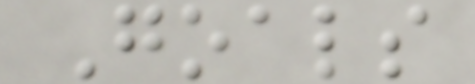Goals
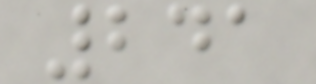241
